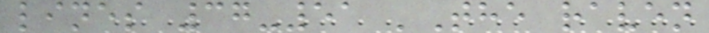lines 37-51 'The raven
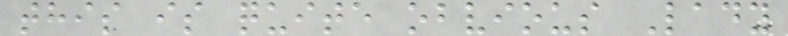this is quite obvious Lady
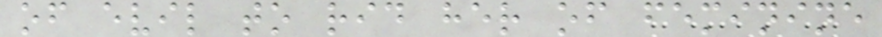of evil to rid her of feminine
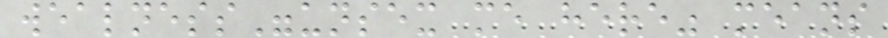wealness"unsex me here" means
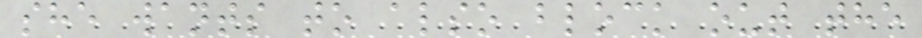she wants to also block out the
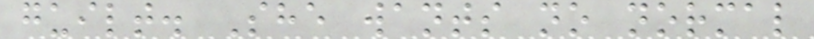guilt. She wants no normal
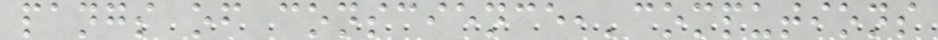pangs of conscience,'computions
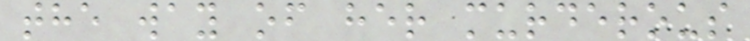the way of her murderous
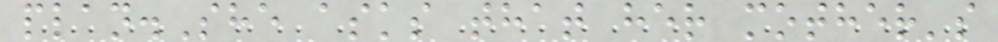plan.She asks that her mother's
